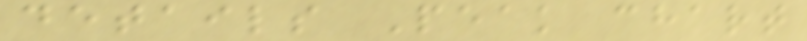details Peak chart
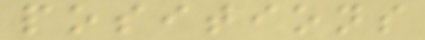positions
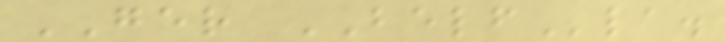GER BELFla.
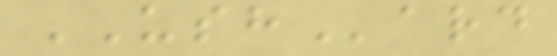USHard
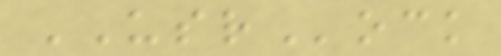USRock
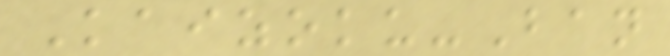Kaizoku-Ban
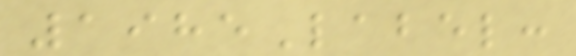1985Label:
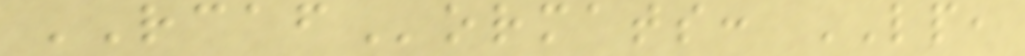RCAFormats: LP,
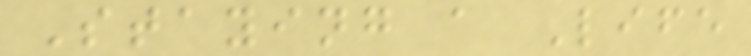Staying a Life
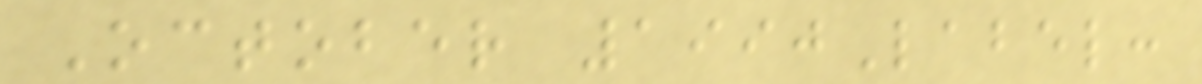October 1990Label:
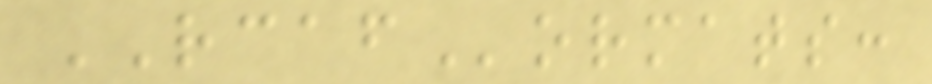RCAFormats:
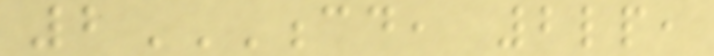2CD, 2LP,
